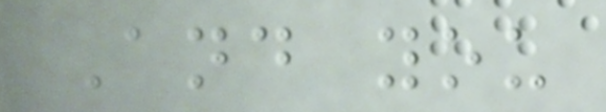And you
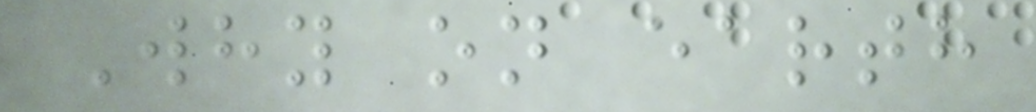Why on earth
